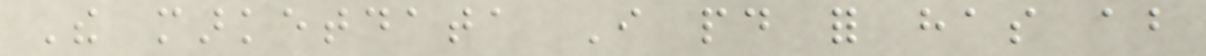The marketdata I paid for has about
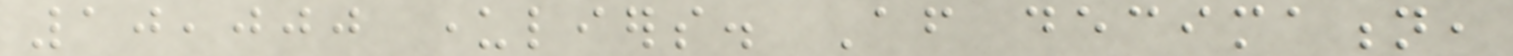10,000 underliers. After decimation,
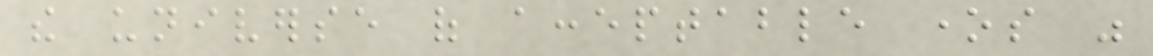the universe of acceptable ones was
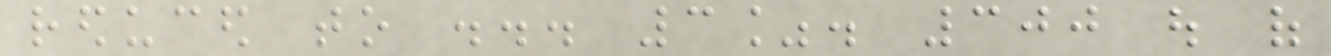reduced to ... 3%. 300 out of
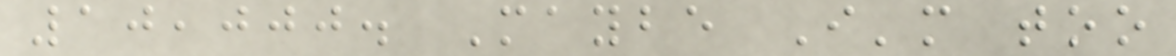10,000. Maybe I'm too
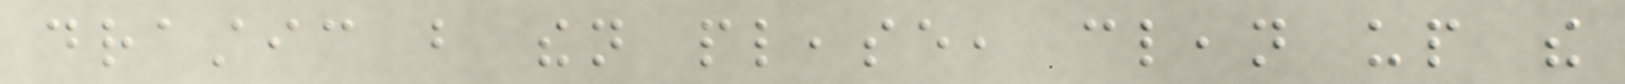drastic but then please, clean up the
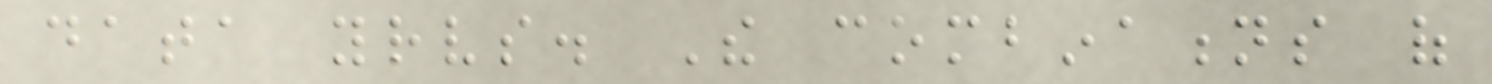data yourselves. The combinations of
